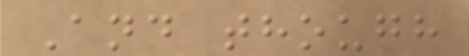And though
